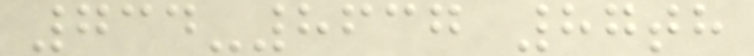734-8637 87th
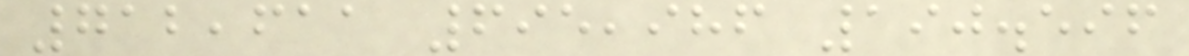712,611 695,986 190.596
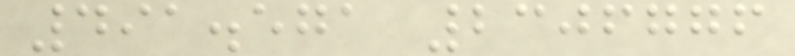491.571 2306776
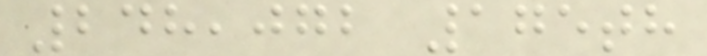248,072 175th
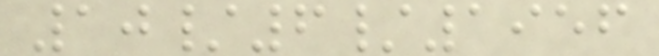10/6/1956
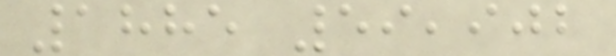1885 59,902
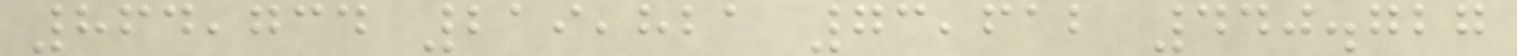864,734 219,821 73,612 440.727
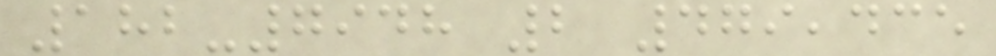182-7948 2 479,435
